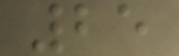25
